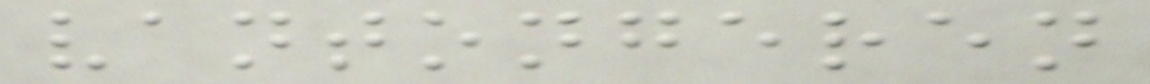vantongeren
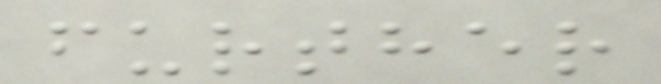further
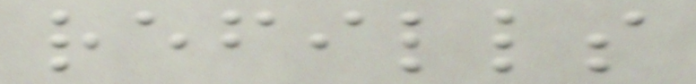refills
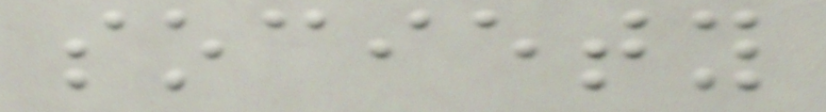society
